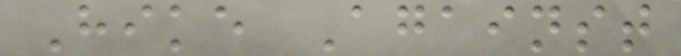Hike Against
